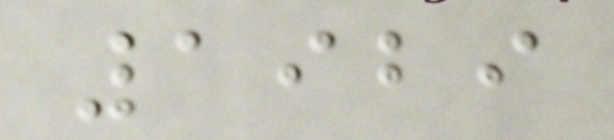1929
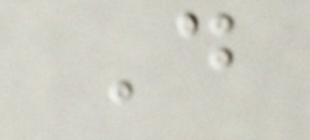D
